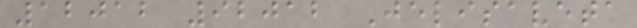12012 92012 Jelisaveta
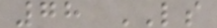78 LS
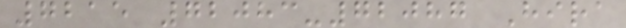7215 72083-72087 Hira
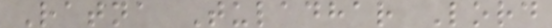Ratna Tuladhar Lord
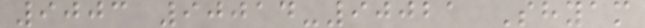9003 90014-90021 Shyam
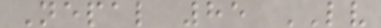Nepal 85 LV
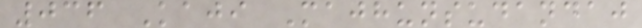036 Kaji Majhunsudandaj
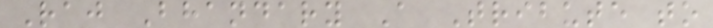Raj Bhandary A Tribute to
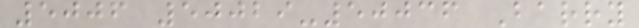5006 50029-50036 Barry
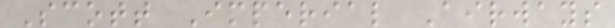Scott Imperial Airways
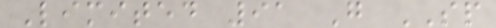Limited 91 G SP
